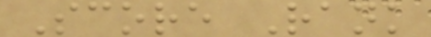Score Rank
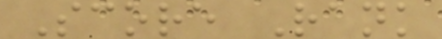Score Rank
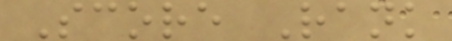Score Rank
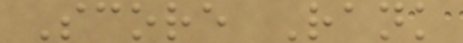Score Rank
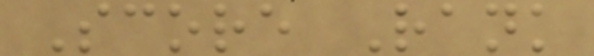Score Rank
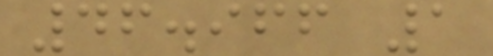46.966 1
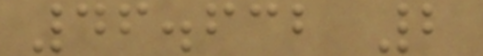46.632 2
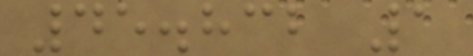45.832 1
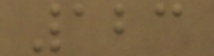123
